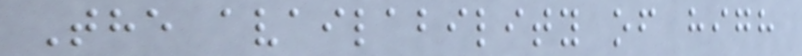The availability of high
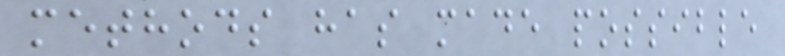methods has made possible
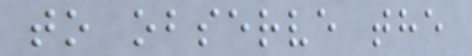to observe the
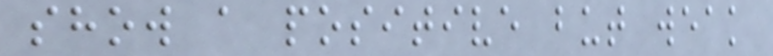show a positive but weak
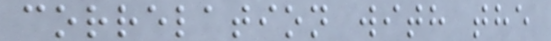correlation with the
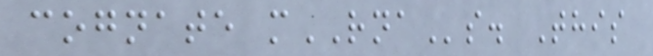cognate mRNAs. This
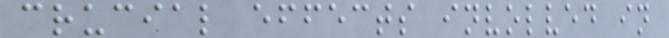crucial effects involved in
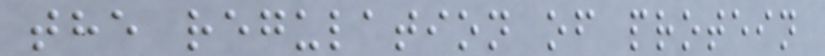the regulation of protein
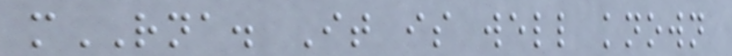mRNA. It is well known
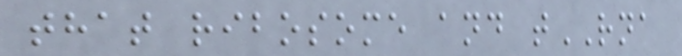that ribosome and tRNA
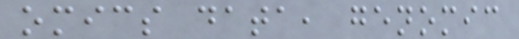omics data, genomic
